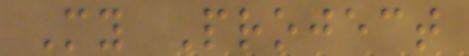My Project
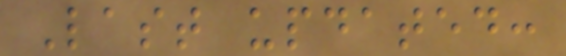Last updated:
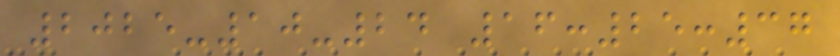2025-10-24 16:25:37
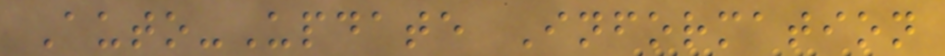Auto-Update Information
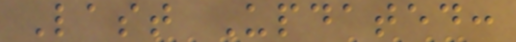Last Updated:
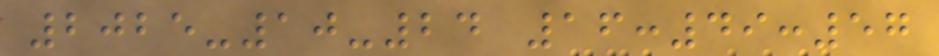2025-10-24 16:49:57
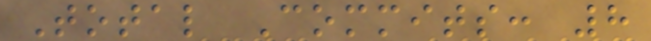Total Commits: 8
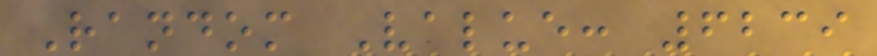Random Value: 6239
